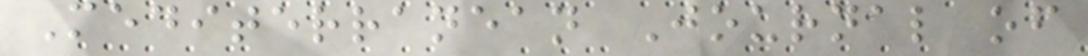Mediterranean Journal of
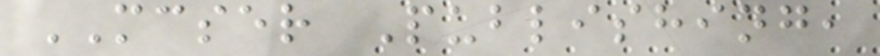MCSER Publishing,
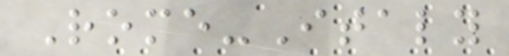Rome-Italy
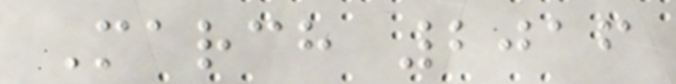March 2016
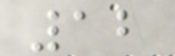12
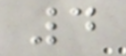4
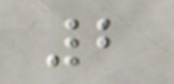2
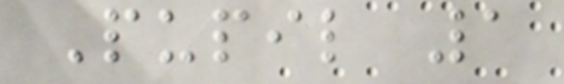Pupil 1
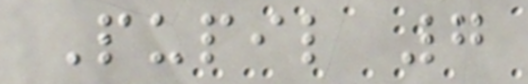Pupil 7
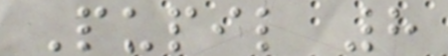Pupil 8
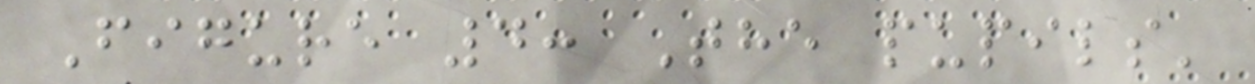Figure 4: The pupils'
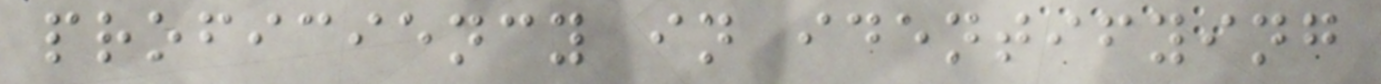proficiency in identifying
